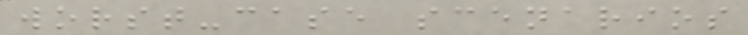worst-case scenarios
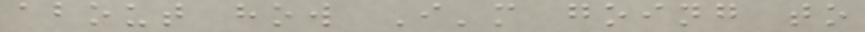about how I'm going to
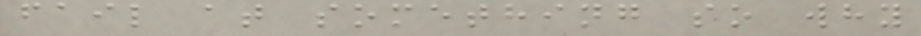fail at something so why
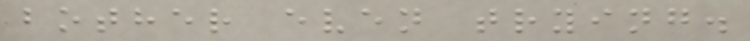bother even trying.
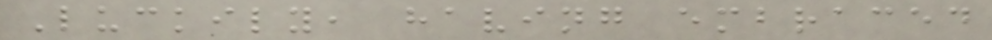Luckily, having embraced
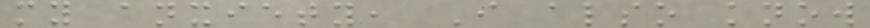my anxiety, I also know
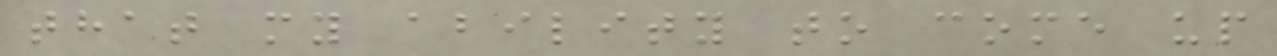that my ability to come up
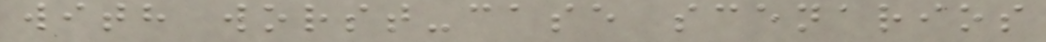with worst-case scenarios
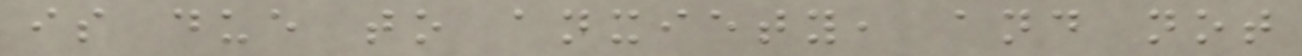is due to anxiety, and not
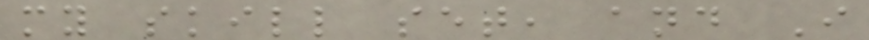my skill set, and I
